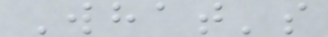What's
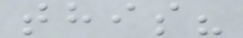this?
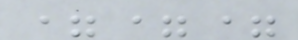===
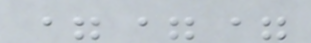===
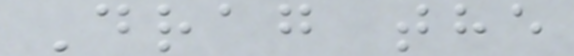Drag the
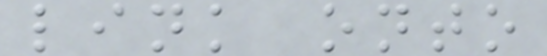link onto
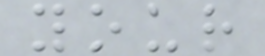your
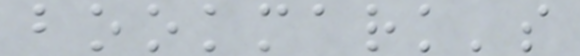bookmark's
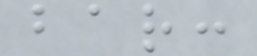bar:
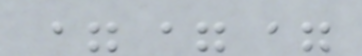===
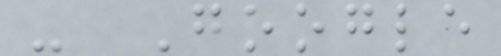- Google
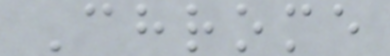Chrome
